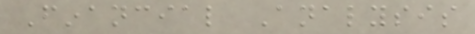Financial Analysis
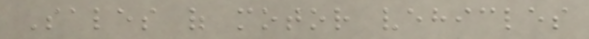Sales of motor vehicles
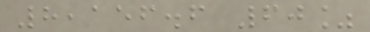8,156.6 60%
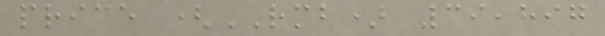price (RMB) 39,897
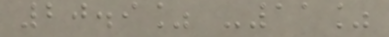20.9% -11%
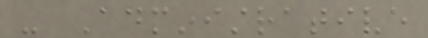- Administrative
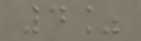4%
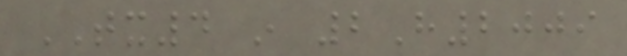TX4 in 2H2009
